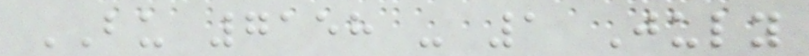BU 7158 - 1 July
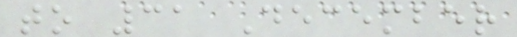to 31 December
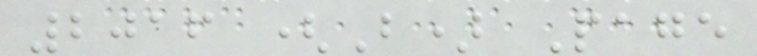2016 (B) Page
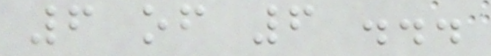6 of 6 ...
